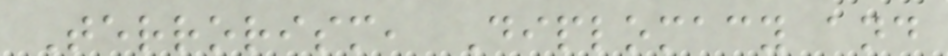Terrorism, Diplomacy and
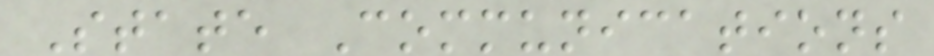State Communications
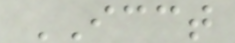ICCT
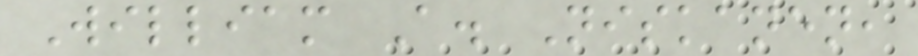William A. Niskanen,
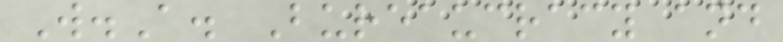W.A. Bureaucracy and
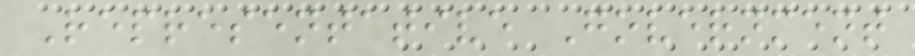Representative Government
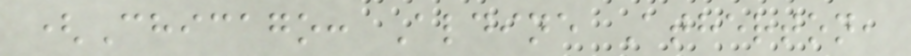(Chicago: Aldine Atherton,
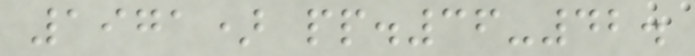1971) pp.36-42.
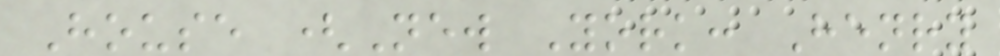House (New York: Henry
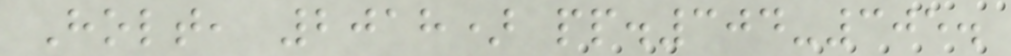Holt, 2018) pp.304-305.
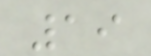19
